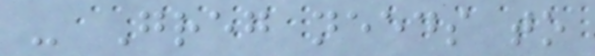- Greg needs to
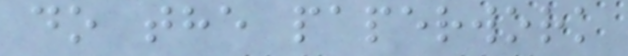do the paperwork
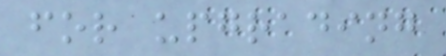for upgrading
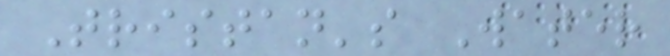Tristan's Water
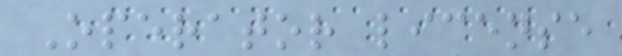Operator license
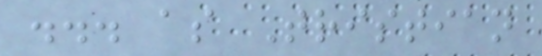... as Tristian
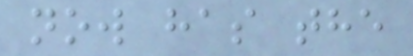now has the
